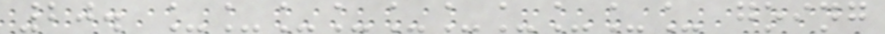20. __________ going
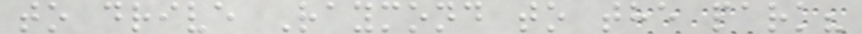to drive Raymond to the park?
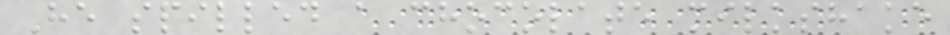He spilled a chocolate milkshake
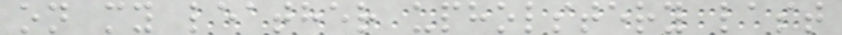on my leather upholstery last
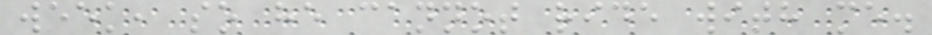week, so he cannot ride with me.
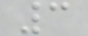3
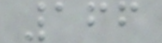166
